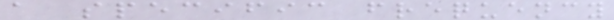a specific frequency
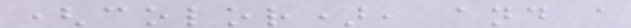(color), and a
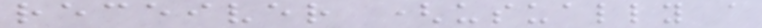receiver (usually a
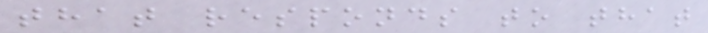that responds to that
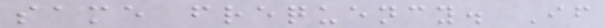same frequency. If
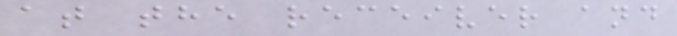at the receiver and
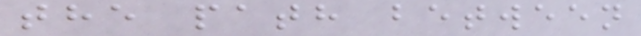the path between
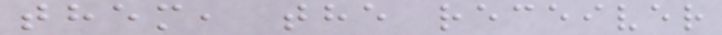them, the receiver
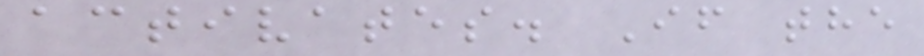activates. If the
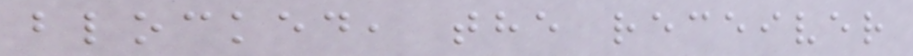blocked, the receiver
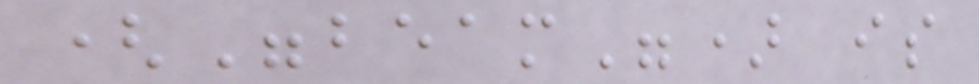("beam") is
